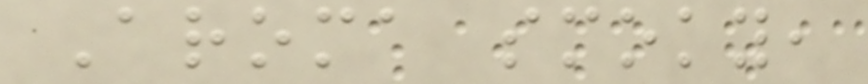Aroma smoky,
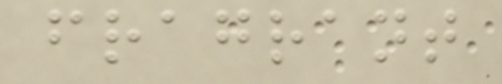fragrant
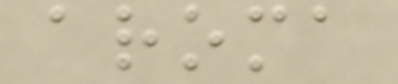aroma
